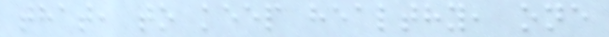that, to keep healthy, one
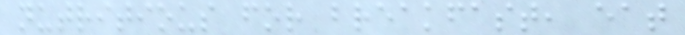nutritious for breakfast, eat
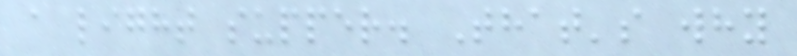a light supper. That's why
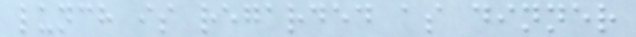lunch is regarded as dinner
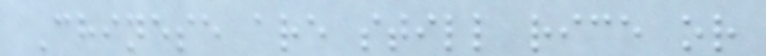Chinese are still rice or
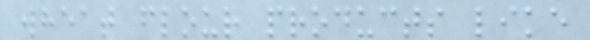wheat flour products like
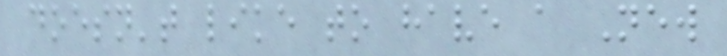doesn't like to have a New
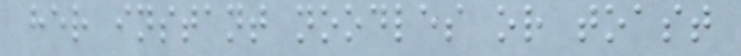her instant noodles or toast
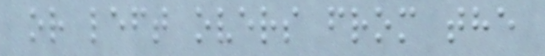or left overs from the
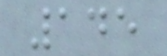145
